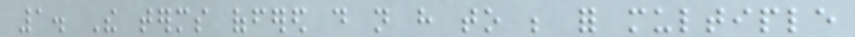1. The terms offered do not have to be for multiple
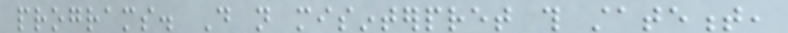programs. Do not misinterpret this statement,
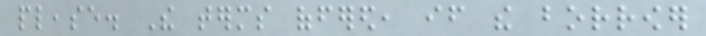please. The terms offered, if the borrower
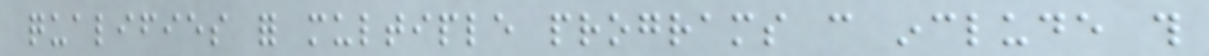qualifies for multiple programs can include this
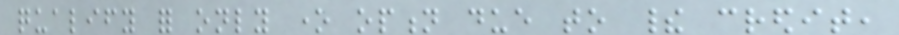qualify for only one option due to their credit,
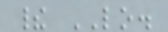their LO.
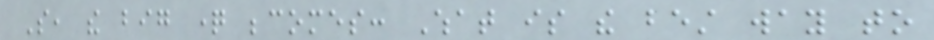So, the big question becomes: What is the best way to
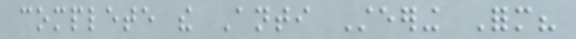complete the Anti Steering Form?
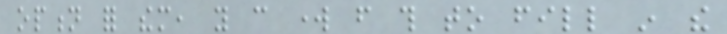option for them, you can work from this to fill in the
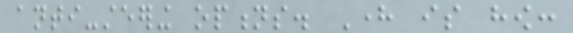anti-steering options. Here is how:
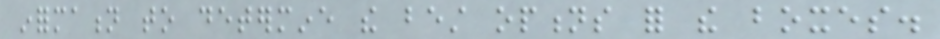information to determine the best options for the boxes.
